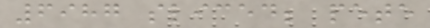6987 sliced; pete
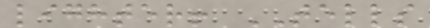lighter! TELLS
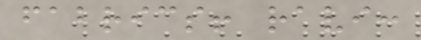fabrics! ravi:
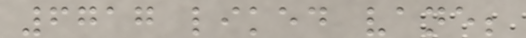6717 liked vane;
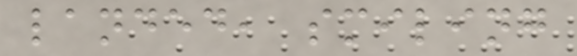landed, smiling
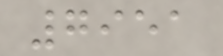7951
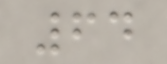64
